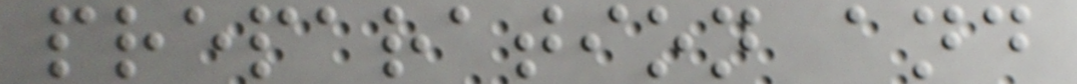preparation and
